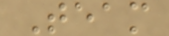Team
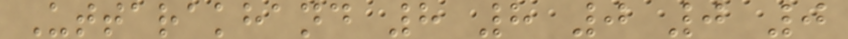Uttarakhand 8 8 0 0 0
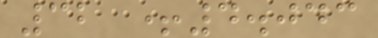32 +4.043
